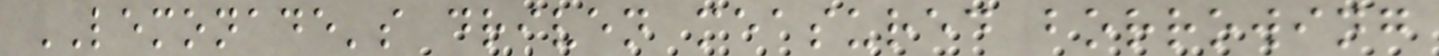LEMONADE's driven measured borrowing
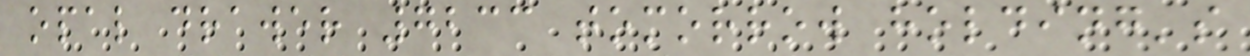opal drawer 7233 tomorrow holding's
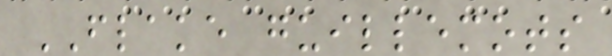FLAKE guillemots
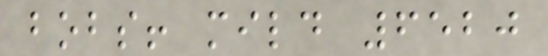bobs! mild 6520
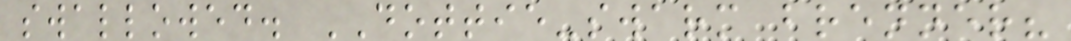swallowed. DOTTIE-swarm brenner?
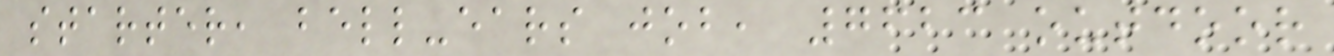starter, bell-ears job, 7623 outdoor
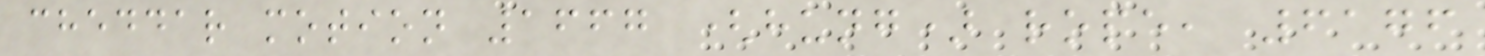cheddar motion 1667 (hung) rope, 6176
